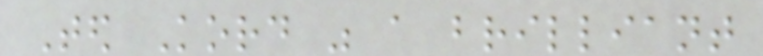Ted Kord was a brilliant
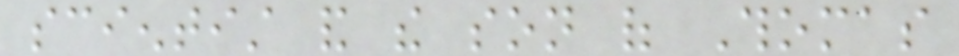scientist and the son of Thomas
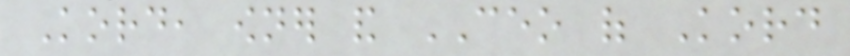Kord, owner and CEO of Kord
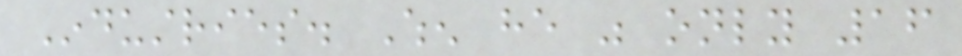Industries. When he was only 16
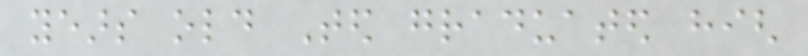years old Ted graduated high
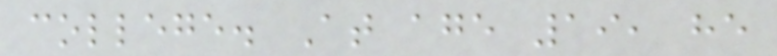college. At age 19, he
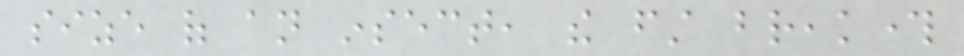size of an insect, the first breakthrough
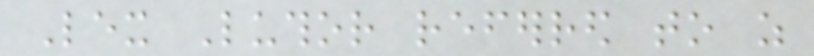Lex Luthor referred to as
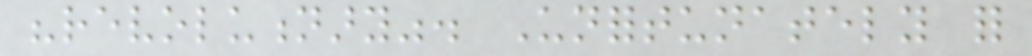"revolutionary". Unfortunately for
